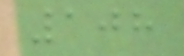108
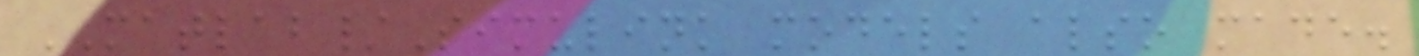MATLAB/Simulink models also made.
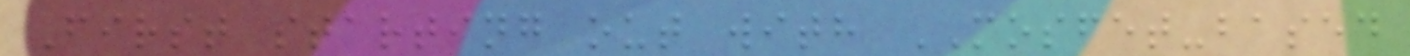First starting out with MOSFET-based
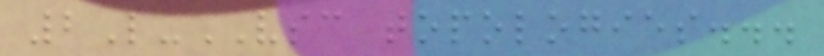2L-VSC topologies...
